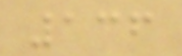136
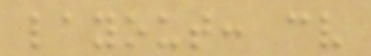layout: cv
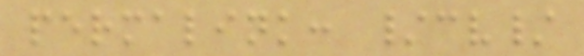permalink: /cv/
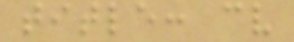title: cv
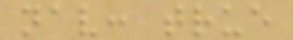nav: true
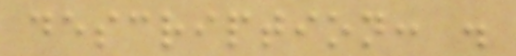description: .
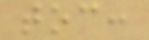toc:
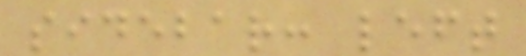sidebar: left
